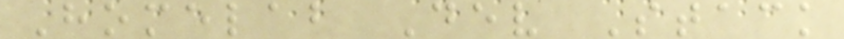Homelab Dev Stack
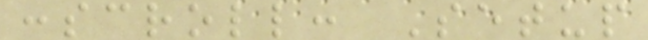:scroll: Setup
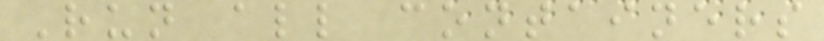Run all containers
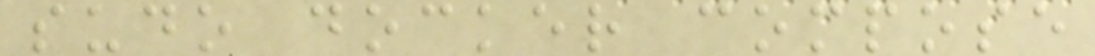sudo docker compose
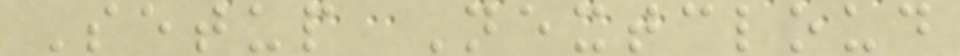Setup Nextcloud
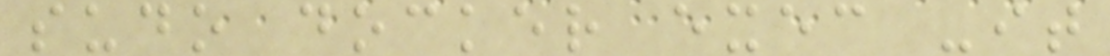sudo docker exec -it
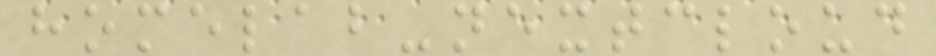homelab-nextcloud
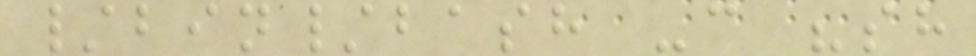/bin/bash -c "sh
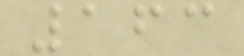163
